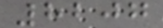8207
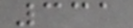331
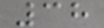38
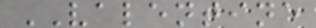VALENTINE
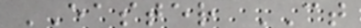EASTER CT
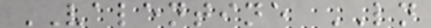VALENTINE LN
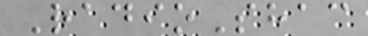RadioShac
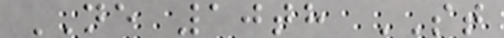NE 10th ST
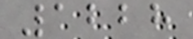1228
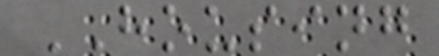HOUSING
